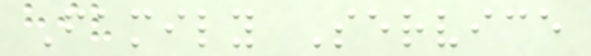Family Service
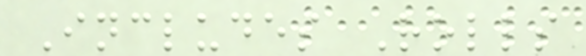Includes Rolls
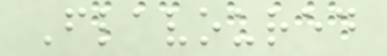Flavoured
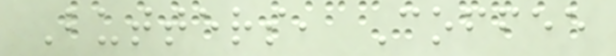Butters, Coffee
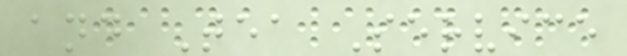and Tea Service
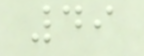49
